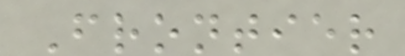Frontier
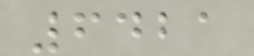6421
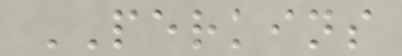PERKINS
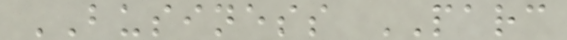BUSINESS PARC
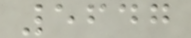5647
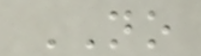NO
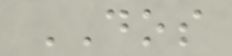DOS
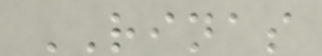RINAS
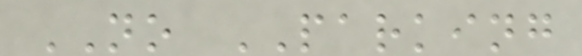NO PARKING
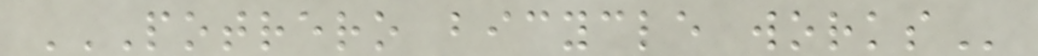POTRERO BICYCLE WORKS
